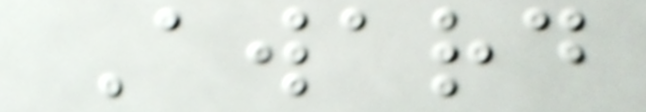Award
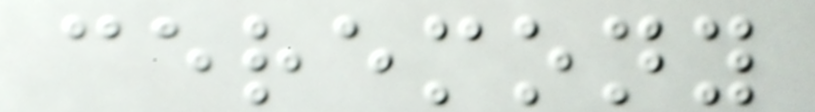ceremony
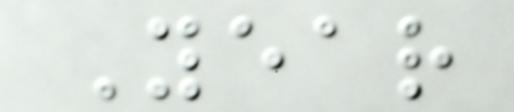Year
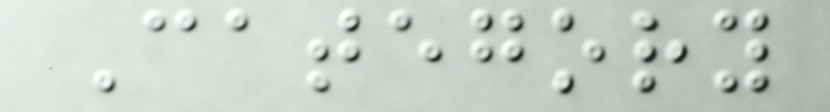Category
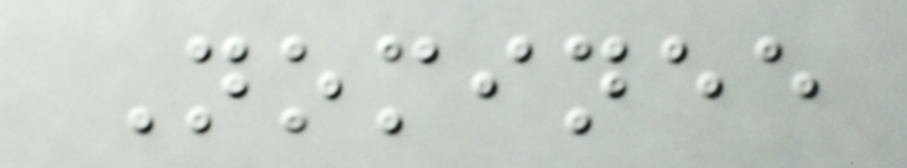Nominee
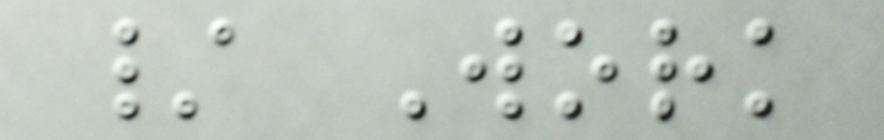/ Work
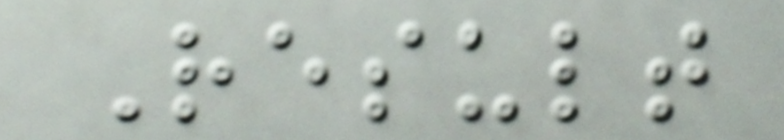Result
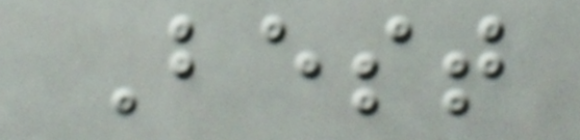Best
